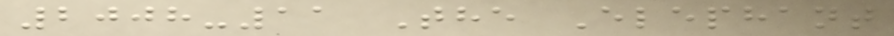2008-11 The Elephant
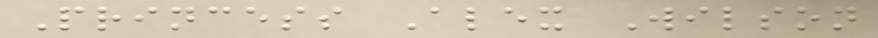Princess Alex Wilson
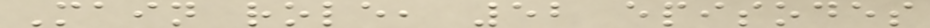Main role, 52 episodes
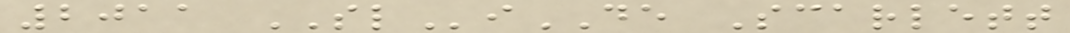2011 SLiDE Scarlett
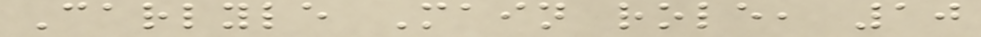Carlyle Main role, 10
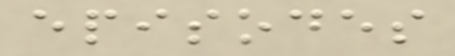episodes
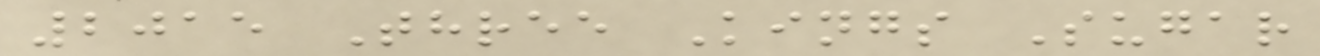2015 Three Kings Sugar
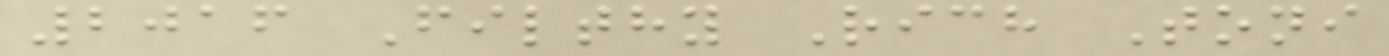2016 Filthy Rich Toni
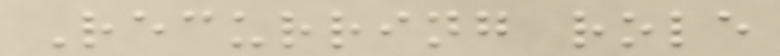Recurring role
